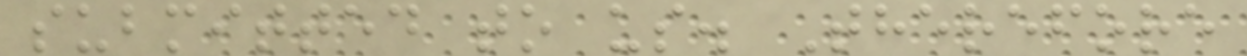submitted to us. Therefore
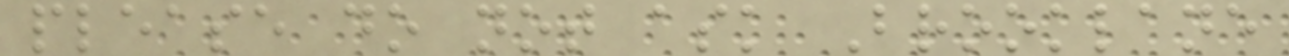please do not ask Brooklane
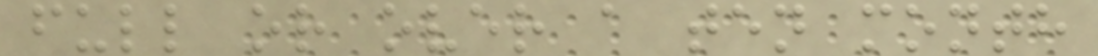full or over a ten month
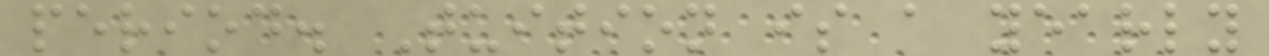period. Tuition is a yearly
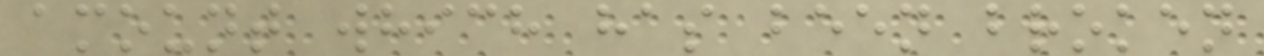amount which has been broken
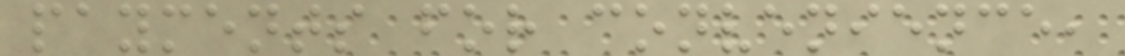payments for convenience,
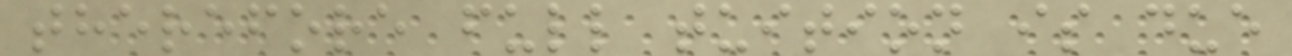therefore full tuition is due
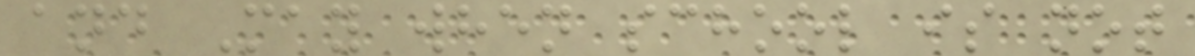and May when school is not
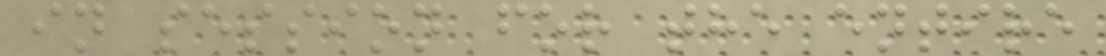in session for the entire
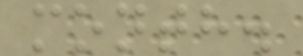month.
